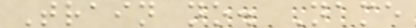Train no. Name
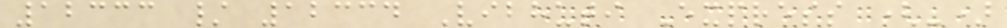12333 / 12334 Vibhuti Express (-)
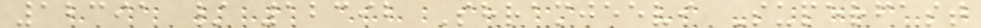12391 / 12392 Shramjeevi Superfast
